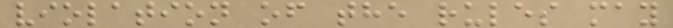violation of the rules may
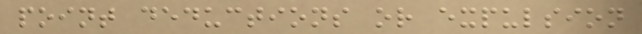point deductions or expulsion
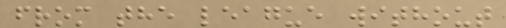from the league without
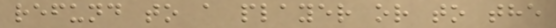refund to a player or to the
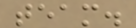team.
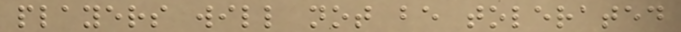players will not be tolerated
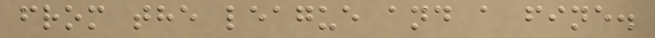from the league and a fine.
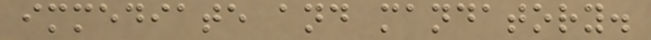immediate and mandatory.
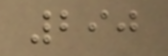290
